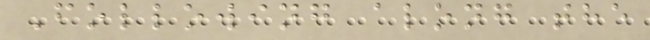Following along the
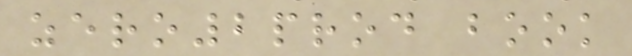zero2prod book
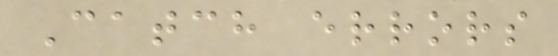Catch errors
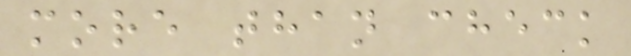more than check
